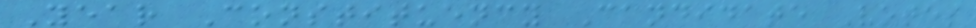Year Constituency Candidate Votes
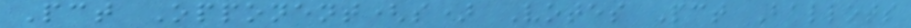Pct Opponent(s) Votes Pct Ballots
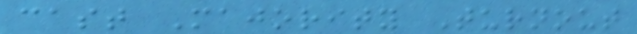cast Majority Turnout
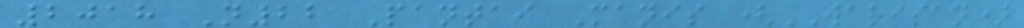2018 N22 Pantai Manis (WARISAN)
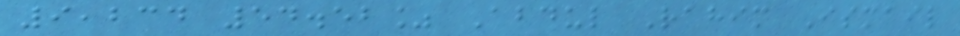9,234 54.52% Abdul Rahim Ismail
